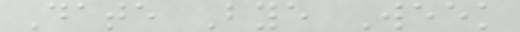Date Bye Week
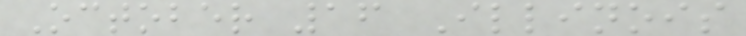October 16 Illinois
